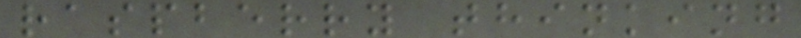raspberry thinking
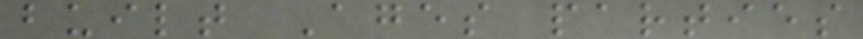built Ages parties
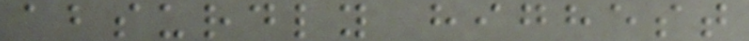absurdly highest
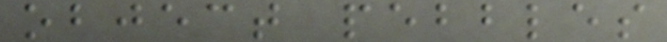object pebbles
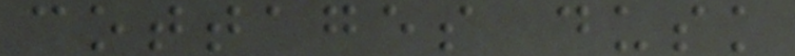cottages dusk
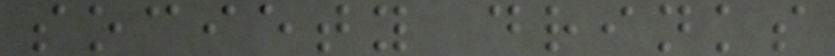society drinks
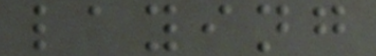laying
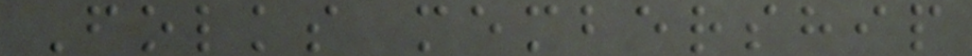Folks membership
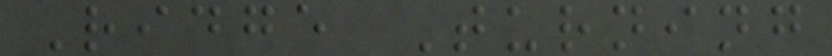Ridge Turning
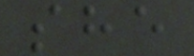she
